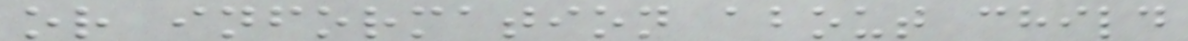or information about child
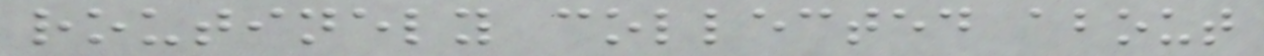routinely collected about
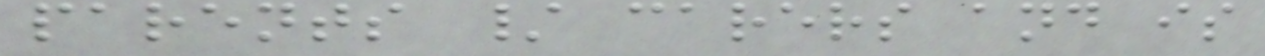parents / carers and is
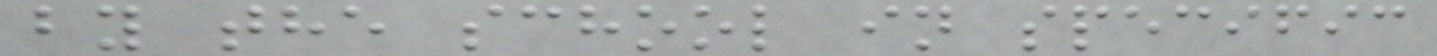by the school in specific
